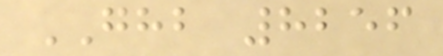GHB 8256
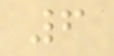6
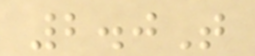2.0T
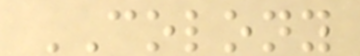COLONY
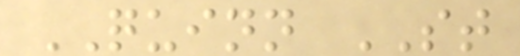QUINN ST
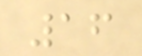16
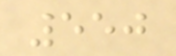550
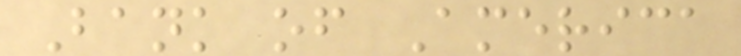Bank of America
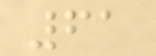61
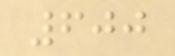600
